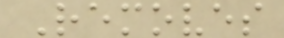Removes
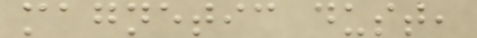magnetic dust,
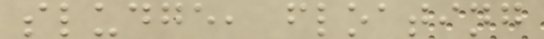sludge, floating
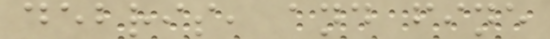debris, and fine
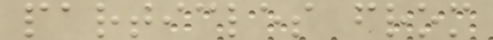particles from
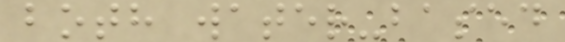both water-based
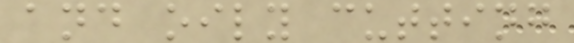and oily cutting
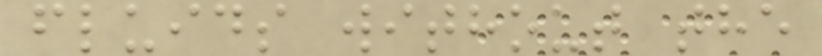fluids without the
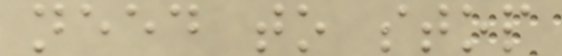need to stop
